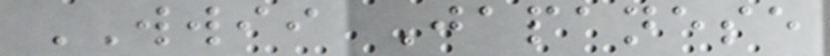WWII Japanese
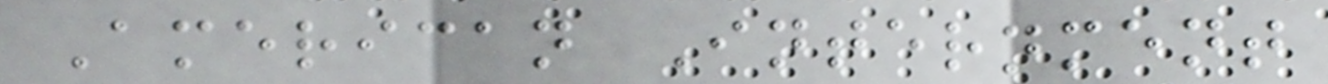American Internment
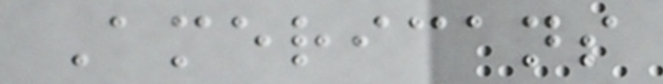Americans
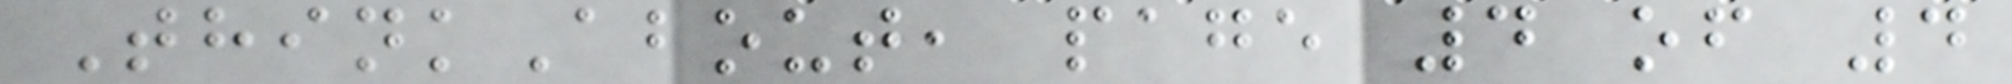ThinkAbout, page 4 of 4
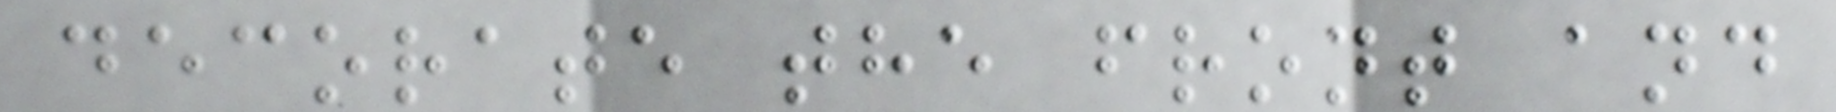decorate the front and
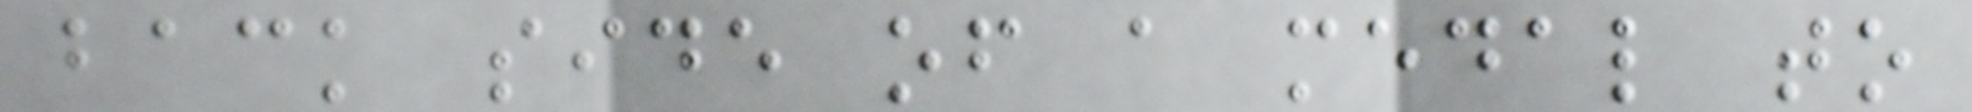back side of a medal to
